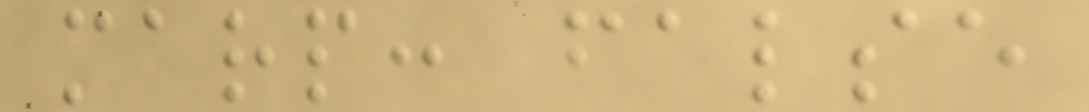marp: false
